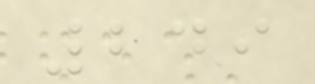249
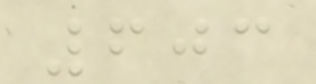603
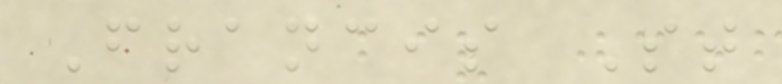Francis St
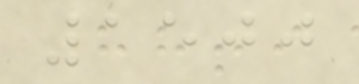1500
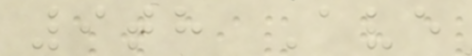9th Ave
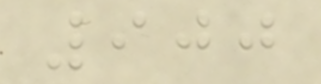900
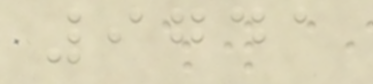9741
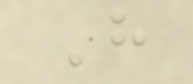H
